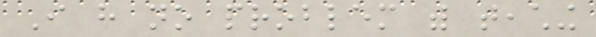I have no problem with teaching
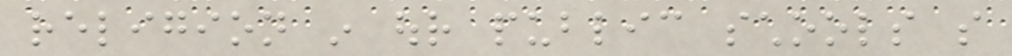religion in our public schools so
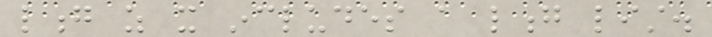long as it includes a long list.
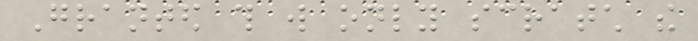Granted this will only scratch the
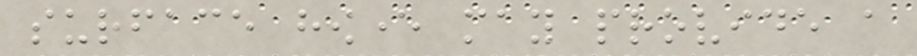surface however may provide a
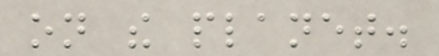on the planet.
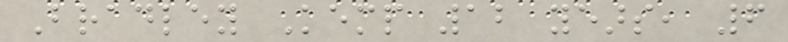Bradley Kemp 12 years, 6
